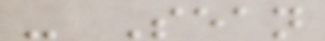- Sean
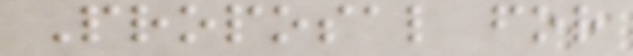Proposal for
